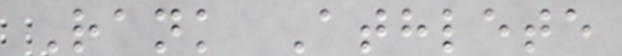Rank Athlete
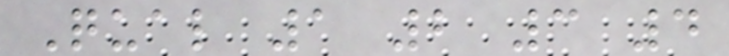Qual 1 2 3 4
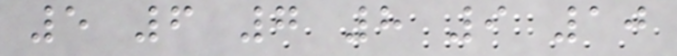5 6 7 8 9 10
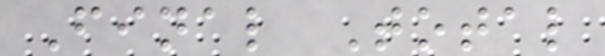Final Total
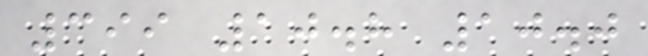399 10.8 10.0
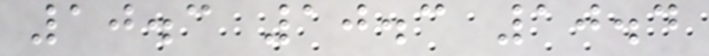10.3 10.3 10.4
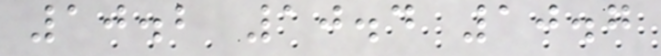10.2 10.4 10.7
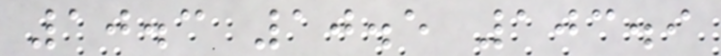10.3 10.5 103.9
